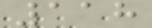118
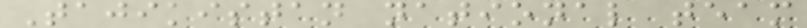Tajikistan national team
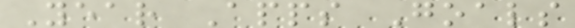Year Apps Goals
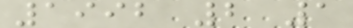1992 2 1
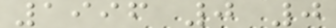1996 0 0
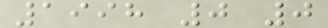1998 0 0
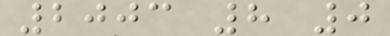2003 8 0
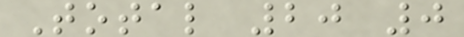Total 20 0
